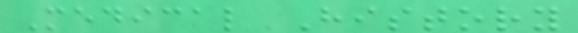Medical History
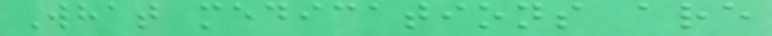What medications are
